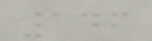146
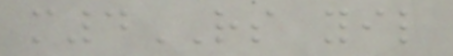m4RS yil
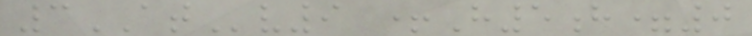3ATv9 +H5h=0
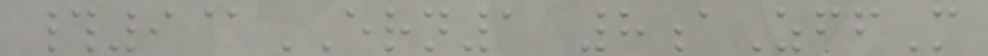#9@ERN1 8aZffM
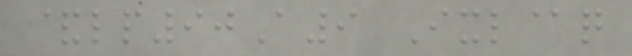&lp90A9 Ixl@q
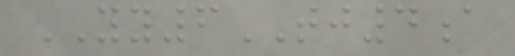YY6TJ4a
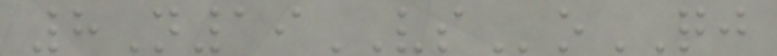8N19VSoQJ
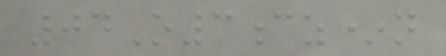04O3cz*n
